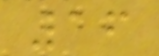16
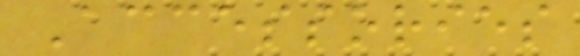Accessories
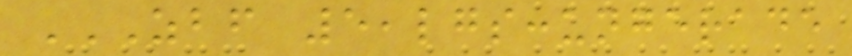ZBF 5,LGS:UNGERADE
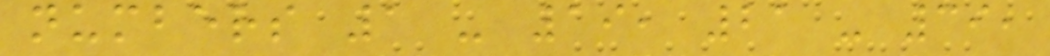numbers 1 - 19, 21 - 39,
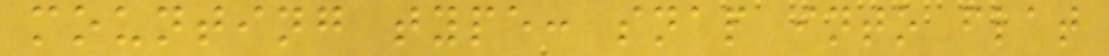mounting type: snap into flat
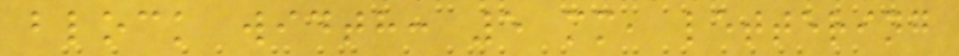block width: 5 mm, lettering
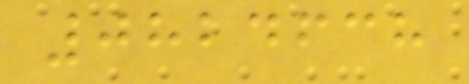0824638
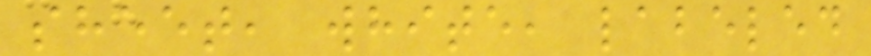sheet, white, labeled
